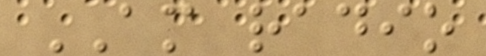AM radio
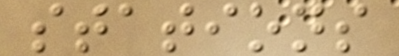stations
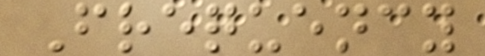Frequency
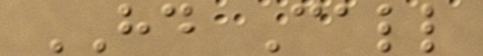HD Call
